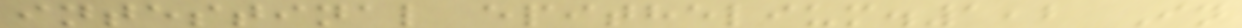intestinal epithelium.1,2 In
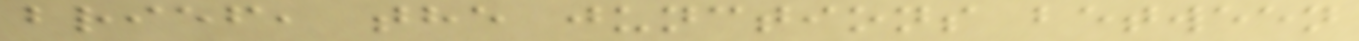brief, the junctions between
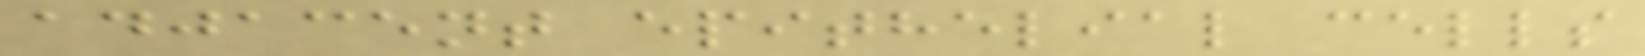adjacent epithelial cells
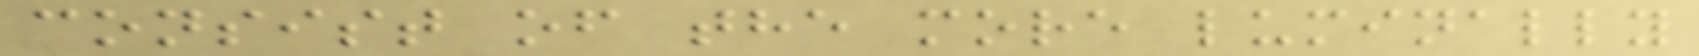consist of the more luminally
